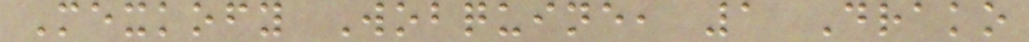Mexkofy Wobquine, 1 Drako
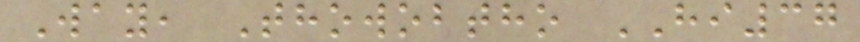Way, Thowobtho HI37
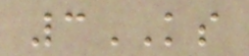3KS
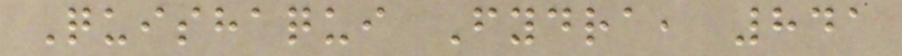Quishaqui Fydra, 841
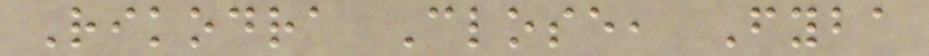Rikodra Close, Fyba
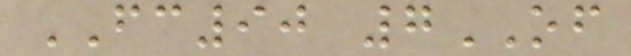FC90 7OF
